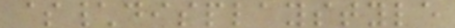$\displaystyle
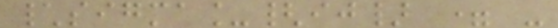\sigma_{ij} = -
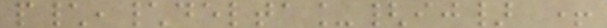p\,\delta_{ij} +
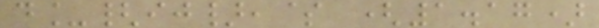d_{ij},$ (1.17)
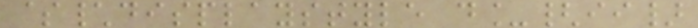$\displaystyle d_{ii}
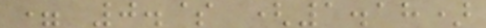= 0.$ (1.18)
